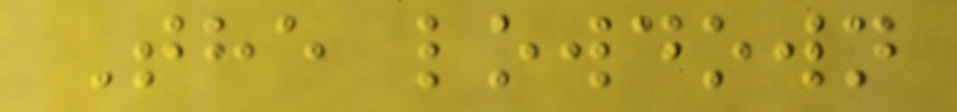The lowdown
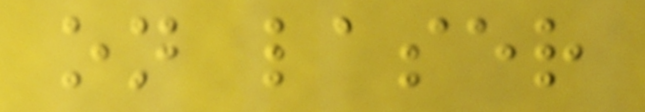on laser
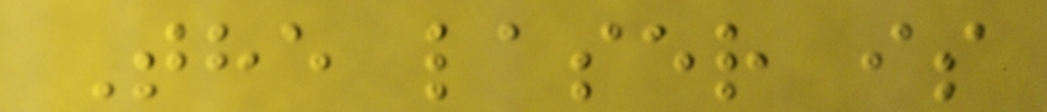The laser is
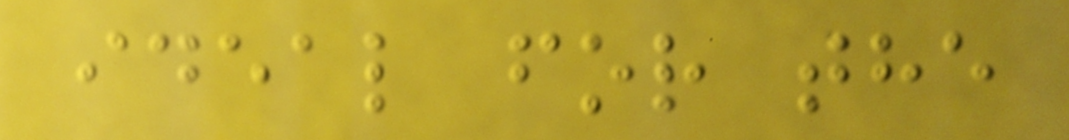ideal for the
